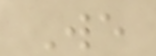We
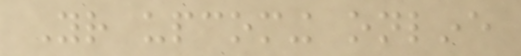Your upcoming online
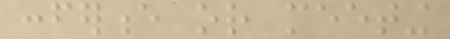conference or meeting
